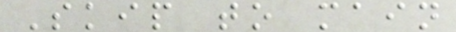Skip to main
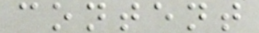content
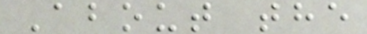About the
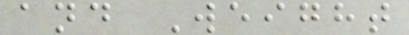and Weight
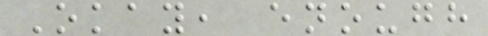Okay, enough
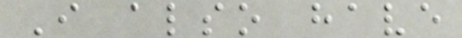I also have
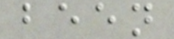been
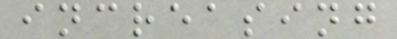increasing
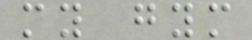my gym
